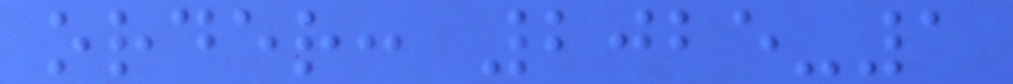order: 2025-1
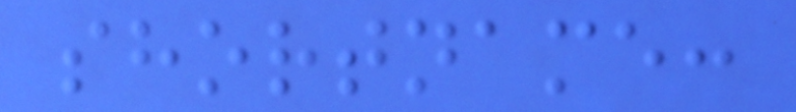shortname:
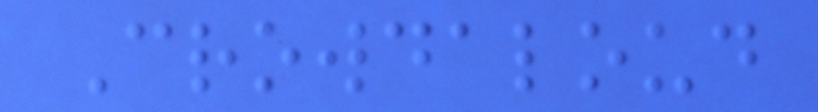Crowdaloud
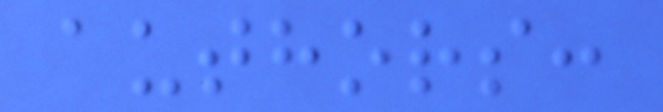authors:
